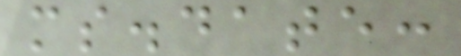ms.date:
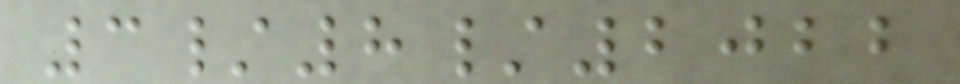3/8/2022
